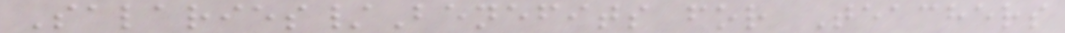Salaries/Benefits for Teachers
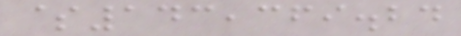$143,369.24
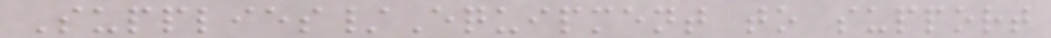Supplies/Equipment to support
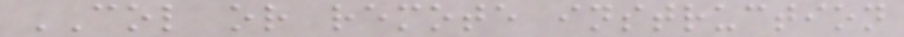COL or remote instruction
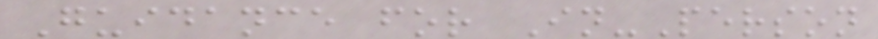Guidance for In-Person
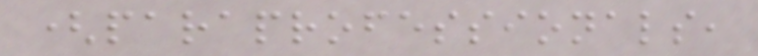(paraprofessionals,
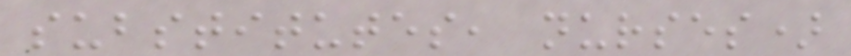substitutes, nurses)
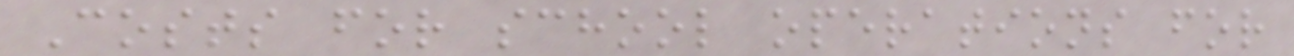Costs for school operations for
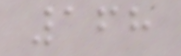168
